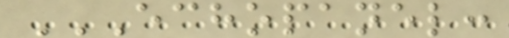ECHOPANEL:
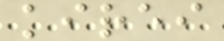kirei
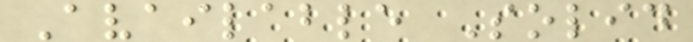Available Solid
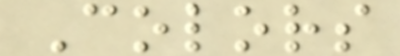Colors
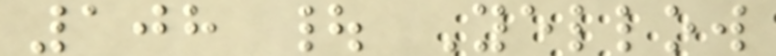108 | Yellow
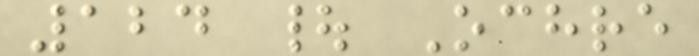124 | Ochre
